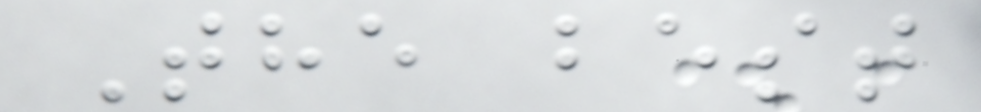The best
